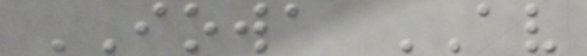IOWA AV
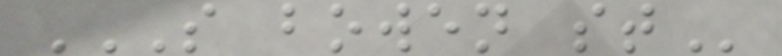S BOWEN ST
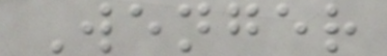Wenger
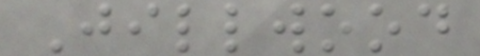Jillwood
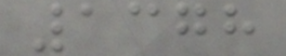1378
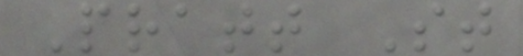Pratt St
